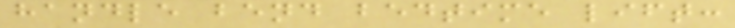handle bend bedtime lift:
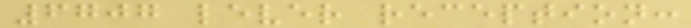6707 lever reception:
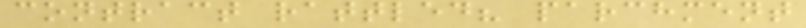contract rattled? parchment
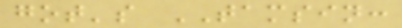got's TAMSIN:
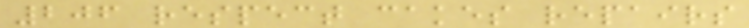206 respect cakes repairs
